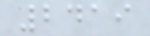2419
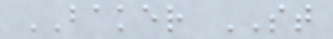BAKER ST
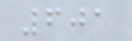601
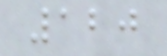120
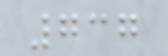737
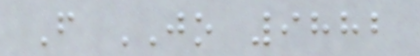F JO 9882
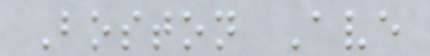Boston Ave
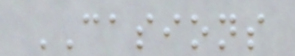CASIONS
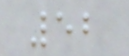52
